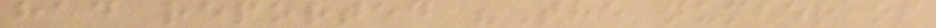had reported "The number of
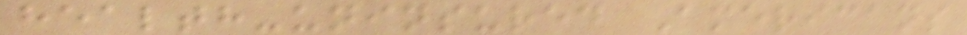health-uninsured Americans
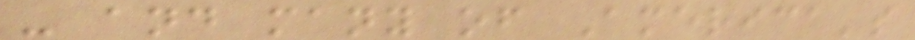- and many of America's
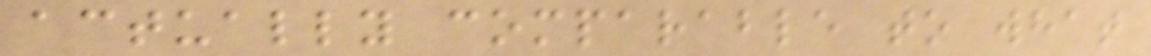actually comparable to what
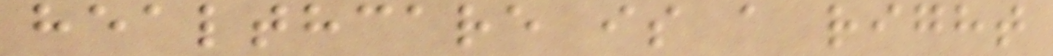healthcare is a right
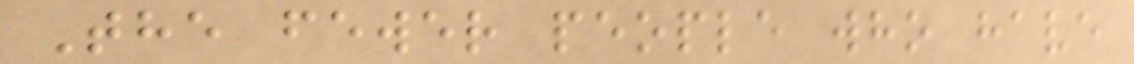The fewer people who have
